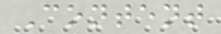Content
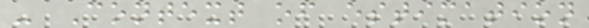- Context of estimation
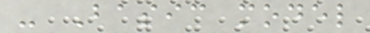- Basic model
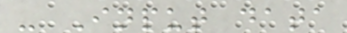- Input data
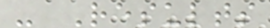- Results
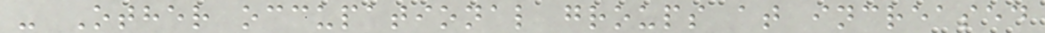- Other occupational groups at increased
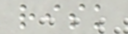risk
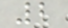2
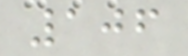106
